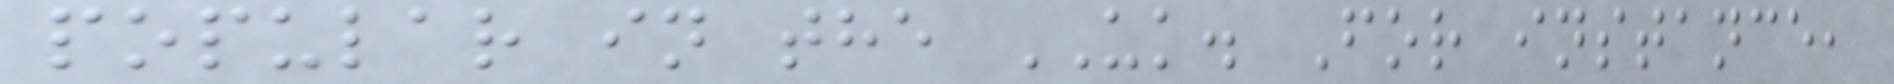popular in the UK. For instance,
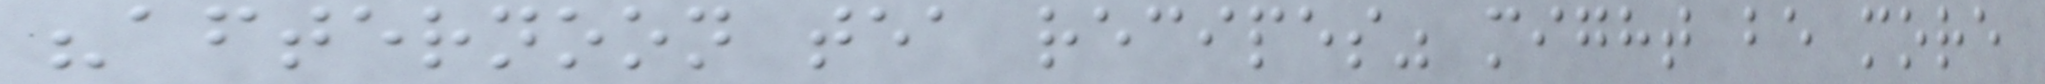"afternoon tea recipes" might be more
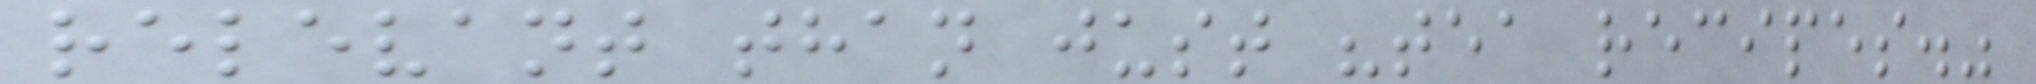relevant than just "tea recipes."
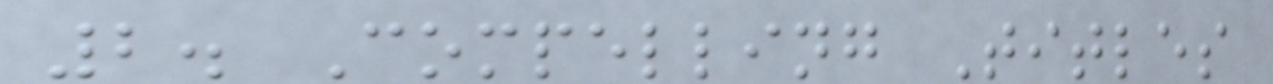2. Compelling Titles
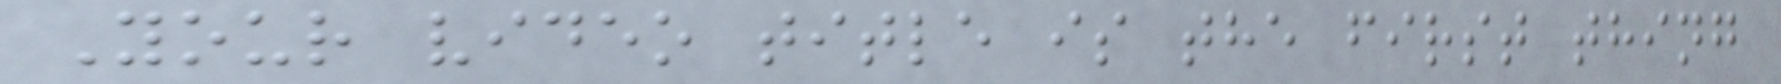Your video title is the first thing
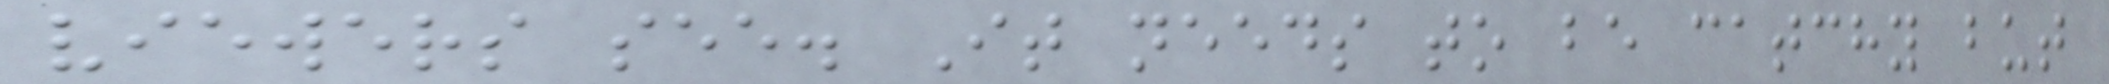viewers see. It needs to be catchy but
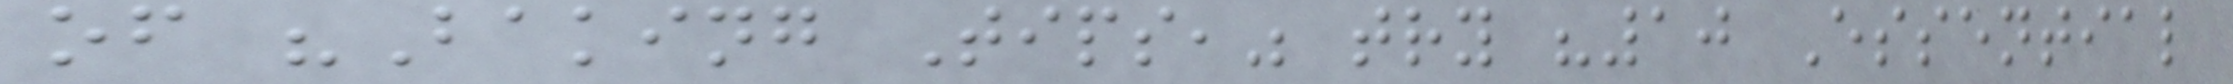of "Baking Tips," try "10 Essential
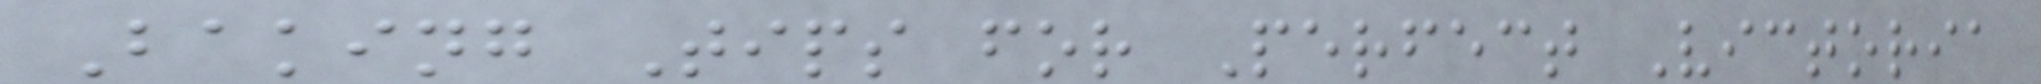Baking Tips for Perfect Victoria
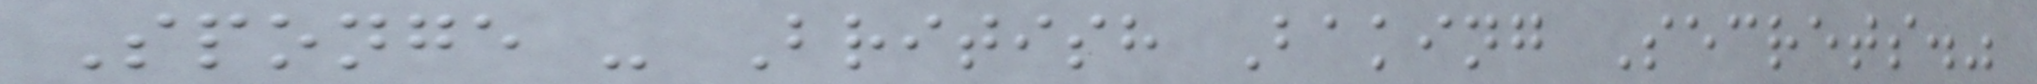Sponge - British Baking Secrets."
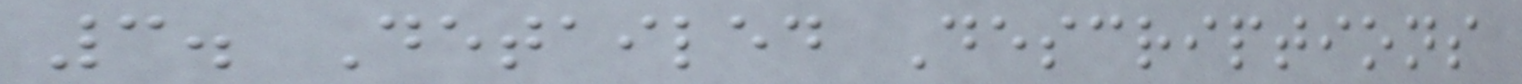3. Detailed Descriptions
